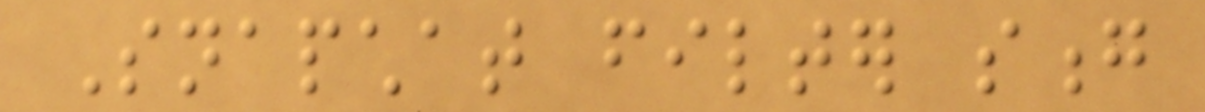Snapchat filter song
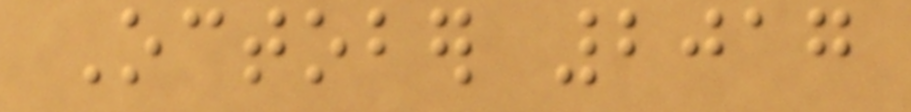October 2017
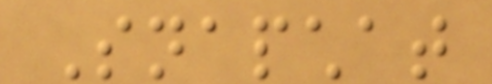Snapchat
